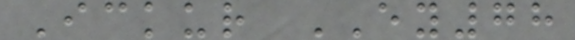Ickur EY78
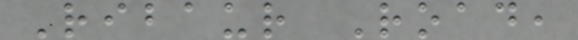Ribaur Road,
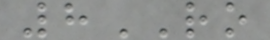8RO
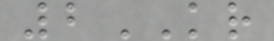2KR
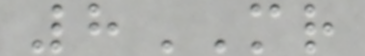8MR
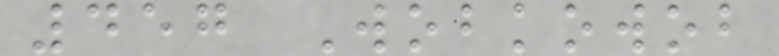457 Wobkowob
